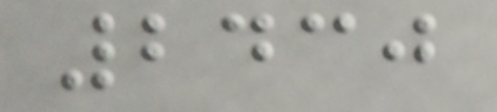2430
